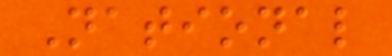National
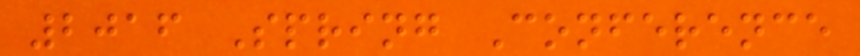2016 Spring Conference
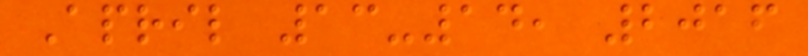April 13-14, 2016
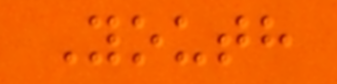Youth
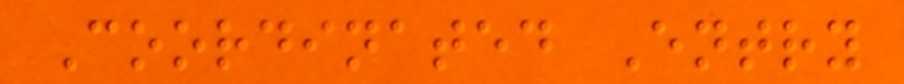Coordinated Entry
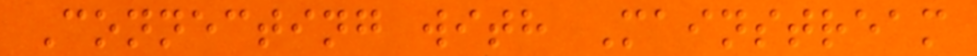Connecting with Mainstream
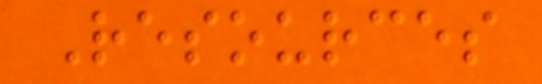Resources
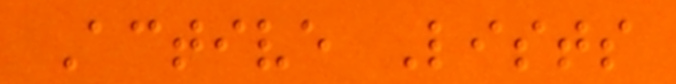Active Lists
